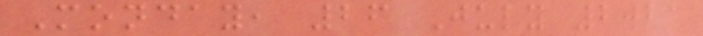Monday, 26 July 2021
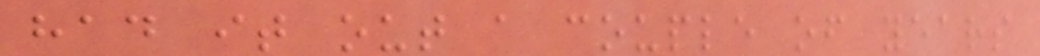had it out a couple of years
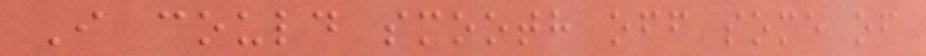I could smooth off some of
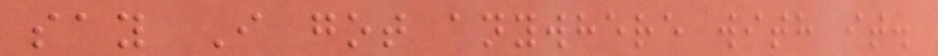say I got anywhere with it.
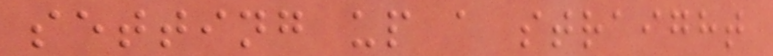setting up a straight
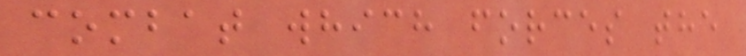combat which forces the
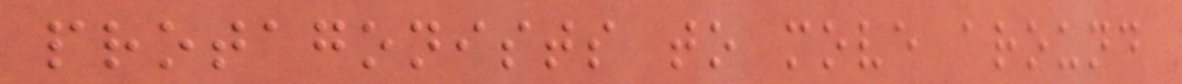protagonists to move around
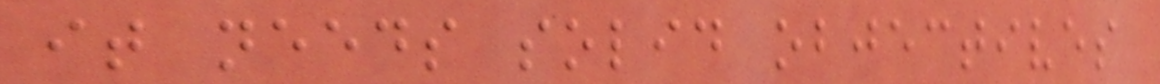it needs solid objectives
